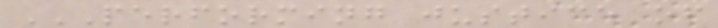PERFORMING JUSTICE OF
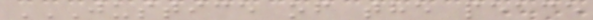JUSTICE OF THE PEACE
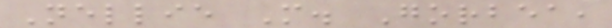Nellie M. Gorbea,
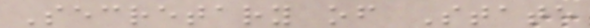Secretary of State
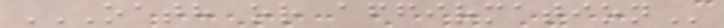OATH OR AFFIRMATION
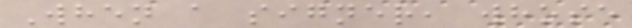When a signer, whose
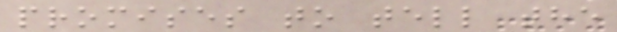promises to tell the
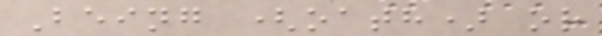Being (oath) or
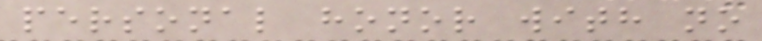personal honor with no
